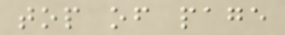top of page
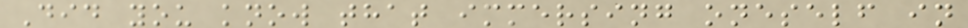Did you know that immersing oneself in
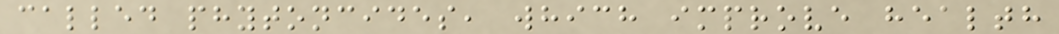called phytoncides, which improve health
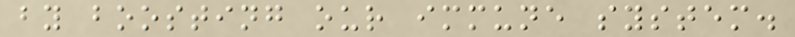by boosting our immune system.
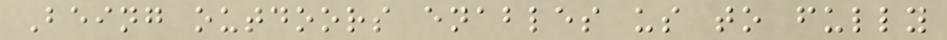Being outdoors enables us to fully
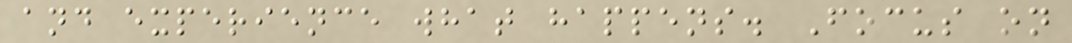and experience what happens. Focus on
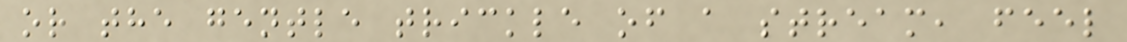or the gentle trickle of a stream, feel
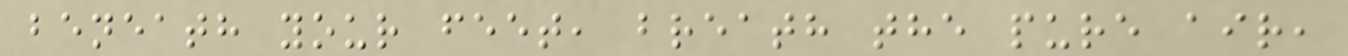beneath your feet, breath the pure air,
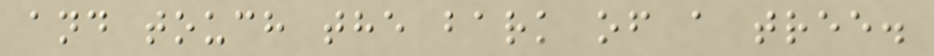and touch the bark of a tree.
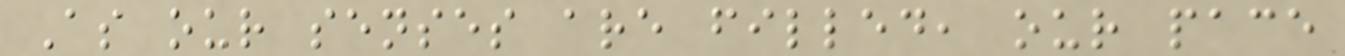As our senses are filled, our pace
